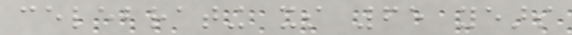celebrating its 65 years
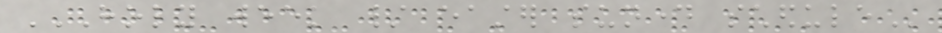HOLY WEEK / EASTER SUNDAY SCHEDULE
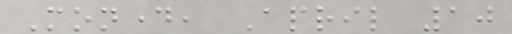Monday, April 10
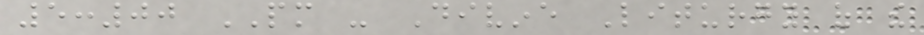5:00 PM - Divine Liturgy of the
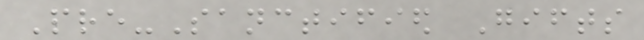Pre-Sanctified Gifts
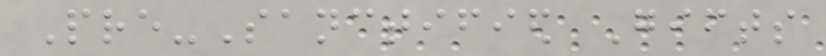Pre-Sanctified Gifts
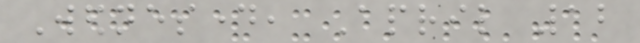Wednesday, April 12
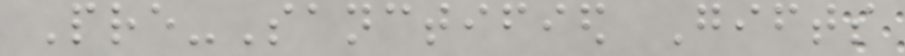Pre-Sanctified Gifts
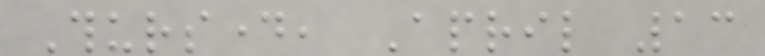Thursday, April 13
